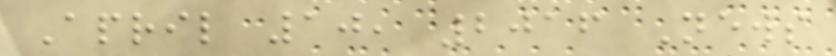April 10, 2016 News
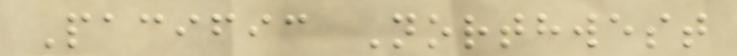Pacific Northwest
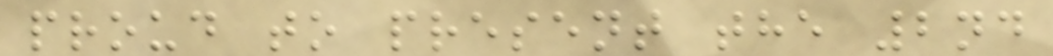proud to present the 2nd
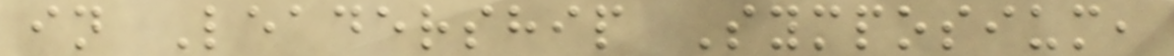in Leadership Symposium,
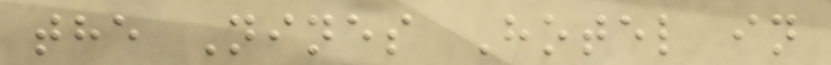the Nines Hotel in
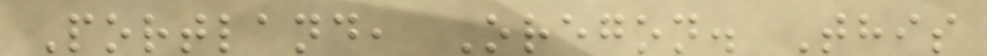Portland, Oregon. This
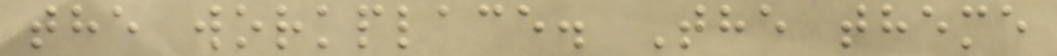the workplace. The theme
